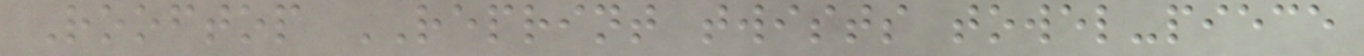Rooftop REPRINT twists towel-piece
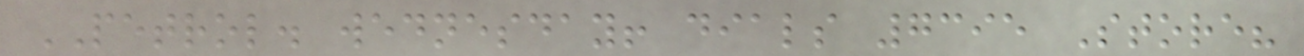PETROL. wednesday! dials 7395 Store?
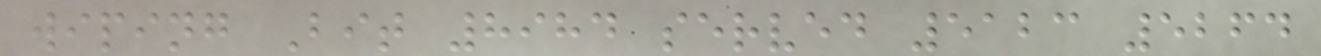wiping Bit 8984 served 5123 5264
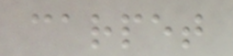carpet
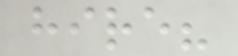hire?
